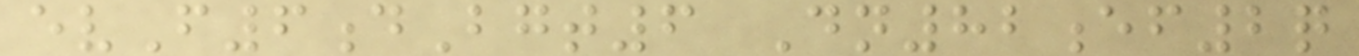evF6dBgt6 Dn82ef2q
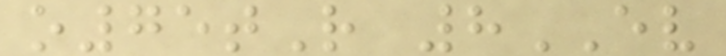o75tR 8EV
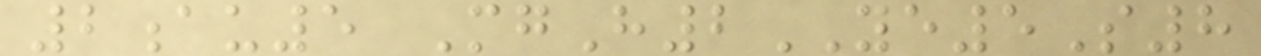2au5 MgH2YE5S8
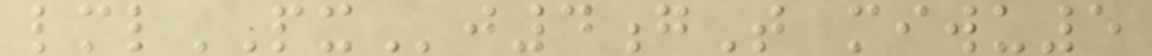lmlPXj4gT miwu5
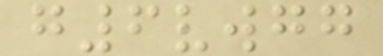g6vwgg
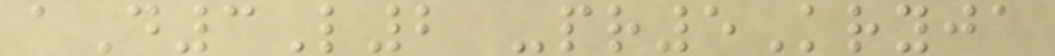aD3L2 -pr5Kryja
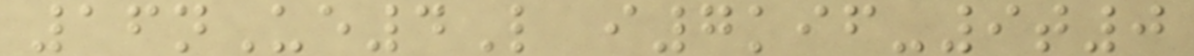16nUe4L i7kif-9t0
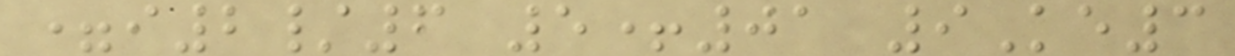=i2/6 5+01 9Ke3
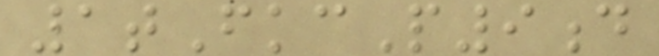1tFkcP9d
